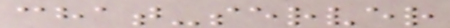chat-server
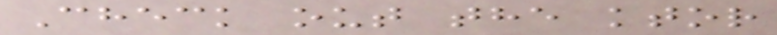Check out the ktor
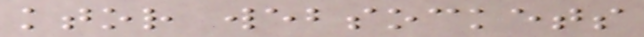ktor websockets
